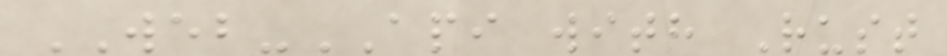WEB-API with Rust
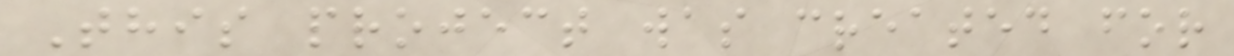This project was created for
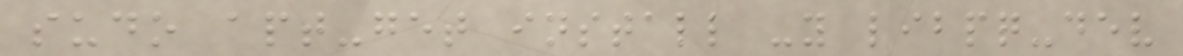sudo apt-get install -y libpq-dev
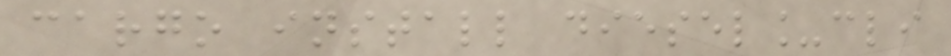cargo install diesel_cli
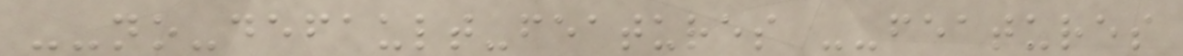--no-default-features --features
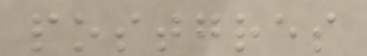postgres
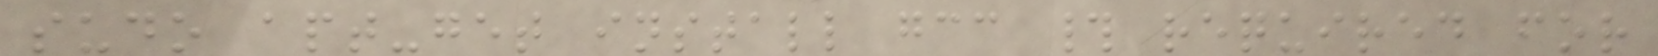sudo apt-get install gcc # required for
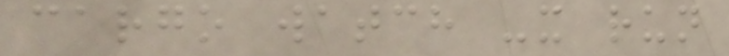cargo watch -x run
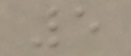5
